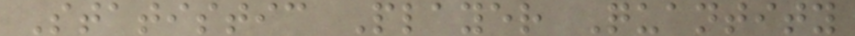Statistic Player Quantity
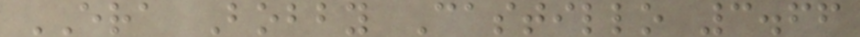ERA Bobby Castillo 3.66
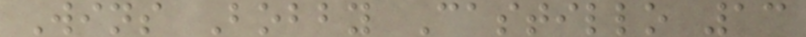Wins Bobby Castillo 13
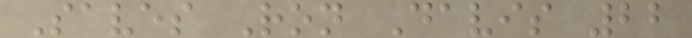Saves Ron Davis 22
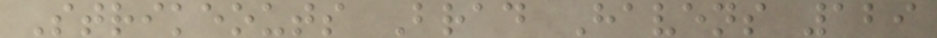Strikeouts Brad Havens 129
